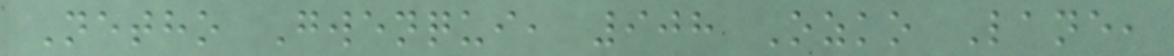Netho Gwenqui, 908 Ozko Lane,
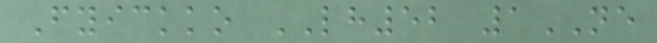Fyickko LH52 1NE
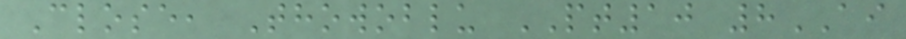Close, Thowoblu PT10 8AI
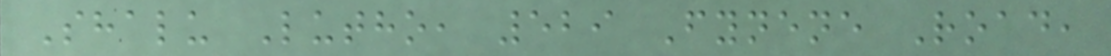Shalu Lutho, 529 Fynene Road,
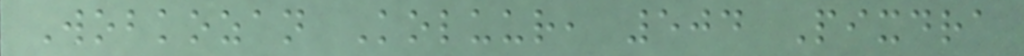Wobkozan Koluur, 504 Pixdra
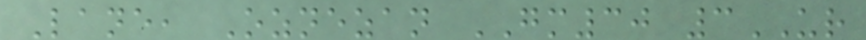Lane, Oznezan GM30 3UR
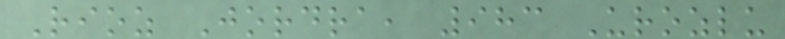Rioz Jordra, 983 Urozlu
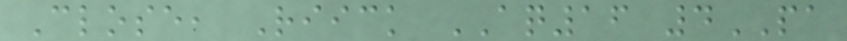Close, Riick AQ16 4PA
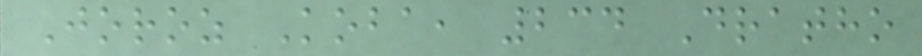Joroz Koba, 234 Dratho
